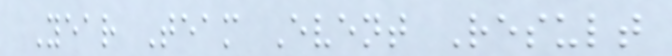Year Team Event Result
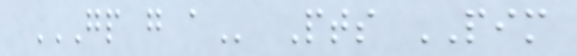GP G A Pts PIM
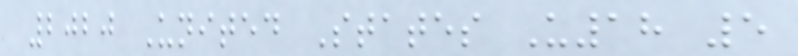2020 United States U18 5
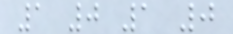1 0 1 0
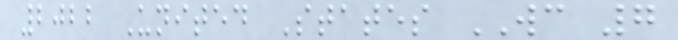2022 United States WC 7
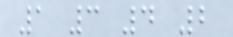1 3 4 2
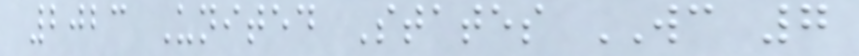2023 United States WC 7
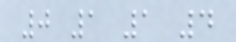0 1 1 4
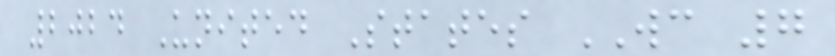2024 United States WC 7
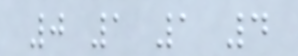0 1 1 4
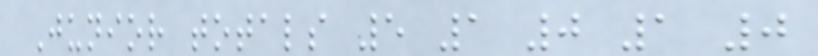Junior totals 5 1 0 1 0
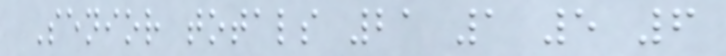Senior totals 21 1 5 6
